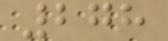278
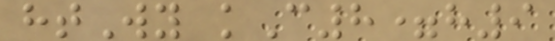htWy kC8=h9
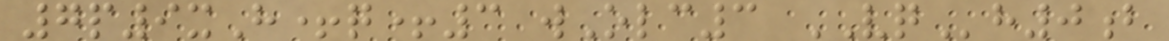7p9xH+q+3 wOlc3 VQh0b
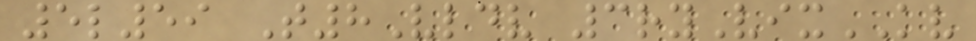5l59 T8Vldv 3ryVixKV
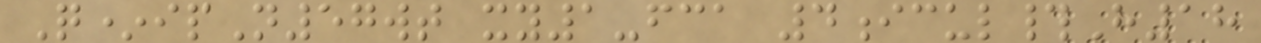Q*ipN57wt xy1-fca 4icul#H18
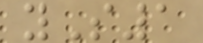yS1
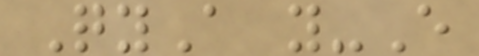QyA y-E
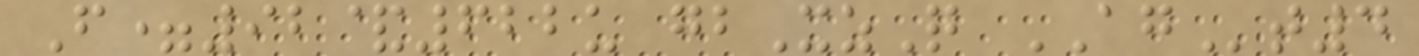F=92&622u gbXzQ AGt4
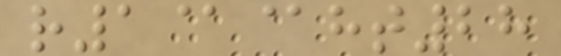r1@@ht28
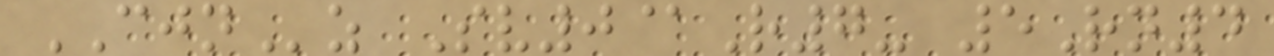CJNz Sv0@R7- 5Rn4
